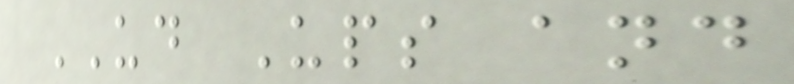UD Ups and
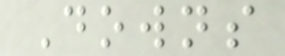Downs
